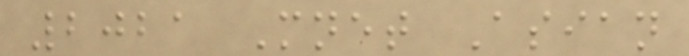2021 Mnet Asian
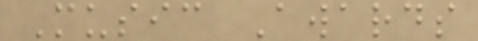Music Awards
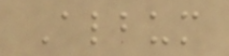Album
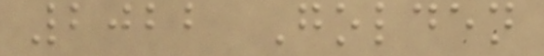2022 Golden
